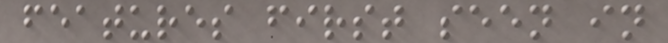features first seen in
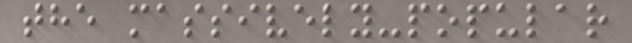the massively-popular
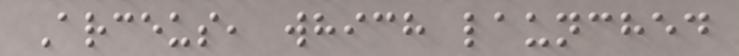Arceus, which launched
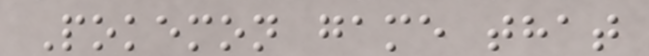Pokemon game that
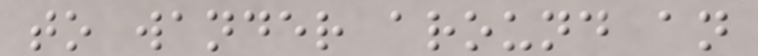to wander around an
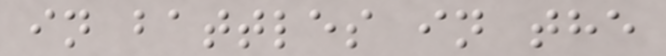in battles in the
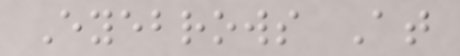Eyebrows At
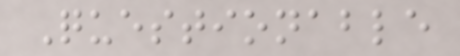Questionable
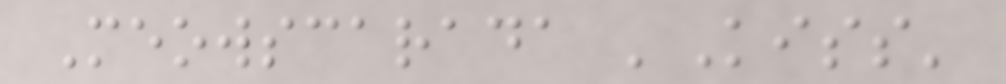Meowscarada 'Kiss'
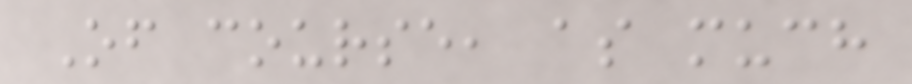Of course, as much
